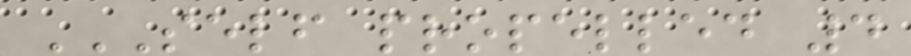SELF PROPELLED 4
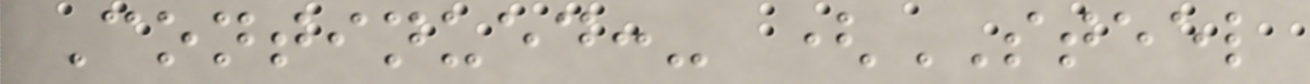Continued:- (STEEL
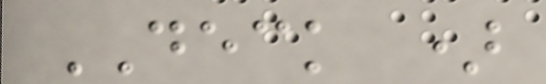DECK )
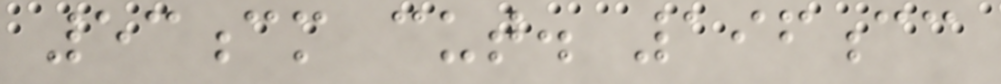53cm cut. 196cc
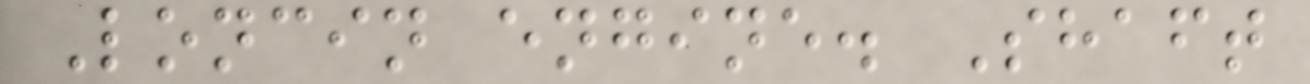Loncin engine. Shaft
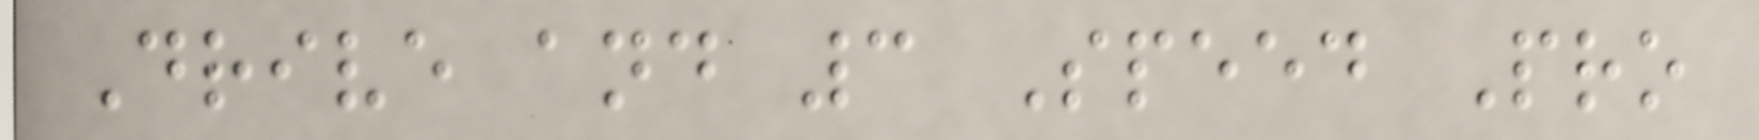Drive and 3 Speed Pro
